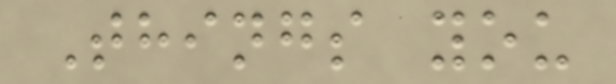Things you
